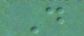D
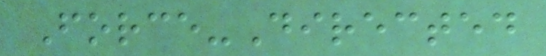Force-Directed
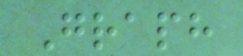Graph
